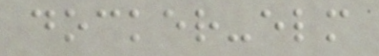docker-elm
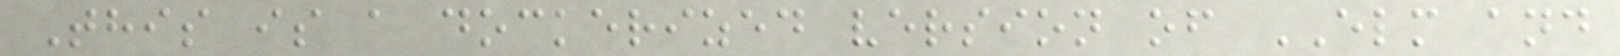This is a dockerized version of ELM and
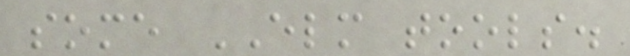some ELM tools.
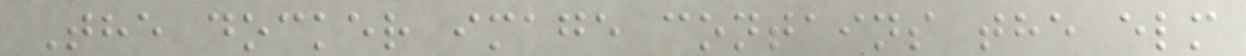The docker image contains the elm
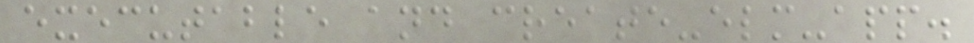executable and create-elm-app.
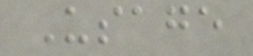Usage
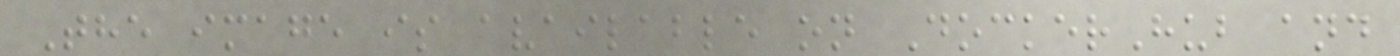The image is available on DockerHub and
